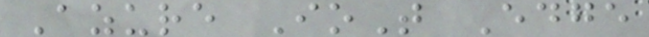Azure IoT Edge
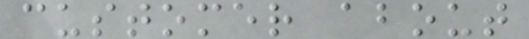customer about
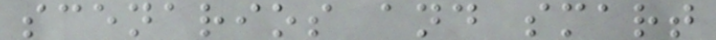scenarios and smart
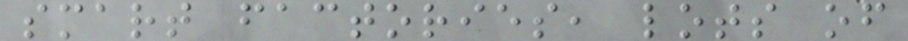smart factories, lots of
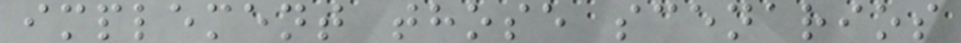implement those scenarios
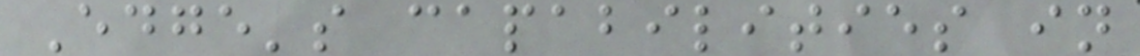Edge's capabilities in
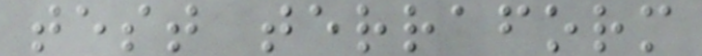test terraform
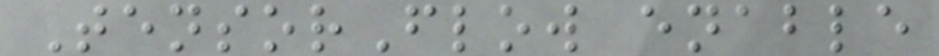TensorFlow enable
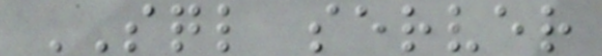SQL server
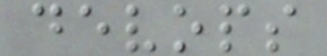devops
